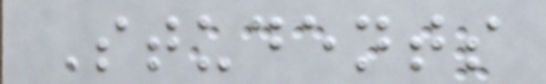Students
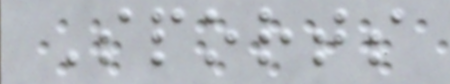Sports
